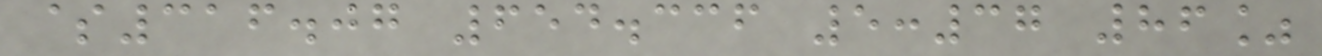$316.07 654.336 5:37 86%
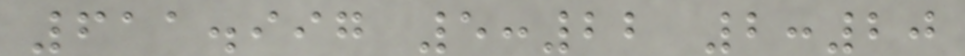611.997 5:22 2:20
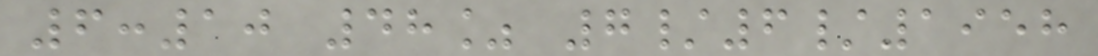6:10 48% 7/6/1958
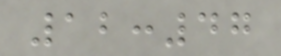12:47
